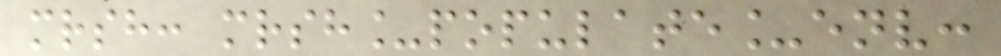mrsh: mrsh_populate_env:
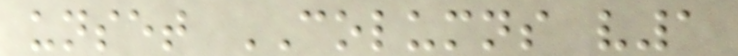unset COLUMNS v1
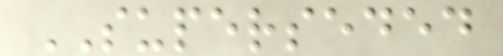SUPERSEDED
